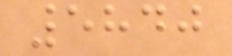5840
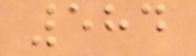584
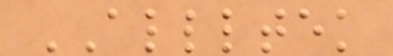ALLLTEK
